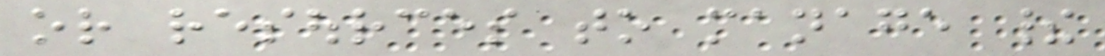or resources to manage their
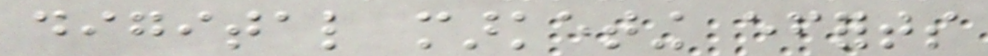digital marketing efforts
